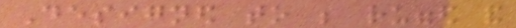Designed to be rugged and
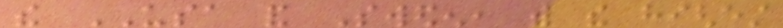the USA and Sweden, with the highest
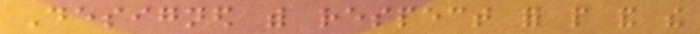Designed with respect for people and the
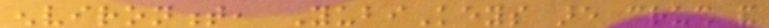environment, YubiKeys are crush and
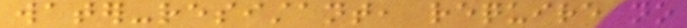water-resistant, require no
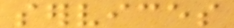services
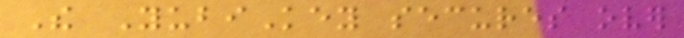The YubiKey secures over
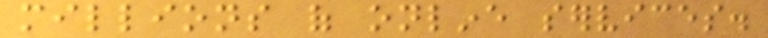millions of online services.
